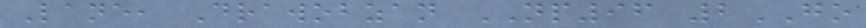Lane, Drawobzan NP96 2GO
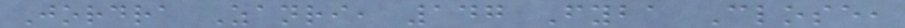Jordra Zanri, 147 Fyba Close,
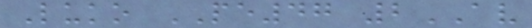Luko PE47 2AV
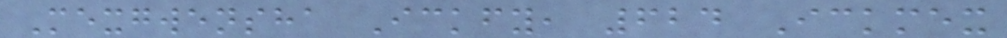Mexgwensha Ickfy, 624 Ickmex
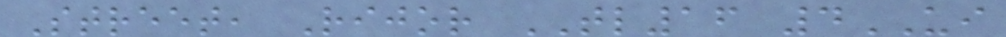Street, Rijor TL16 4UI
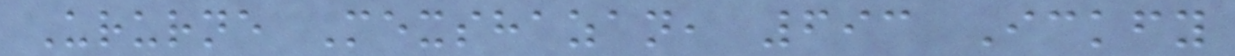Ururne Mexshazan, 693 Ickfy
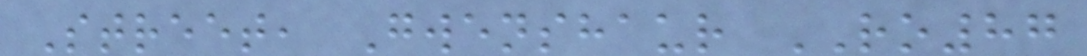Street, Gwenshaur RO87
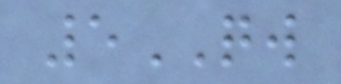5QW
